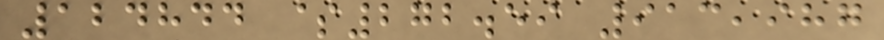124844 $272.59 913,987
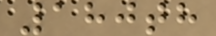180th
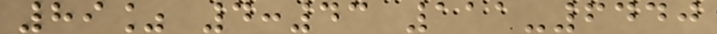89% 4:43 111-6440
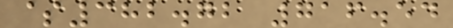$382.72 716.54
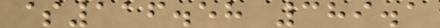$116.58 389.1
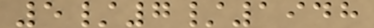5/7/1948
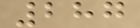287
